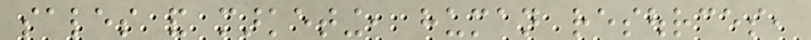sales and marketing, human resources,
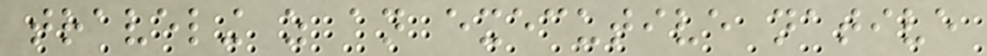traveling as an executive native
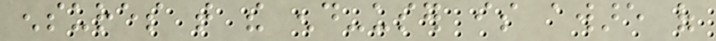ensures that the end-user is aware of
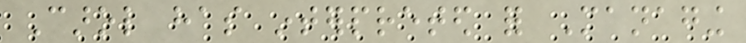Carol has interpreted for Managing
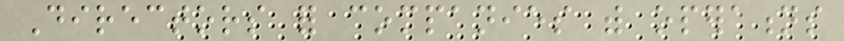Directors for companies with operations
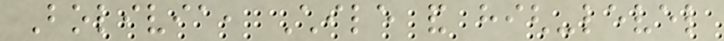Bolivia, Chile and high-level
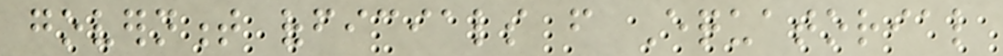government officials from Equatorial
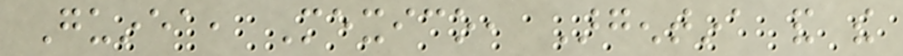Guinea, Mexico, Argentina and the
